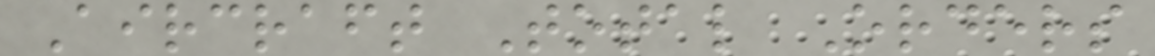Aircraft Total Orders
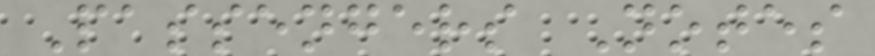Passengers Notes
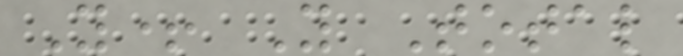Y+ Y Total
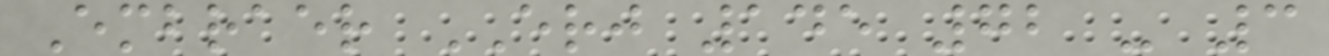Embraer ERJ 145 72 - 3
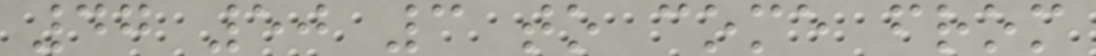47 50 3 to come from
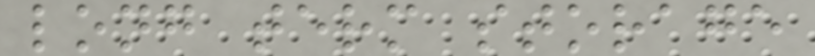long term storage
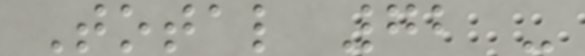Total 72 -
